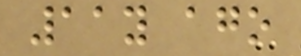11y ago
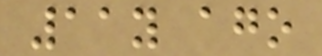11y ago
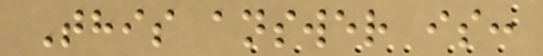This answer is:
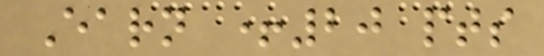Earn +20 pts
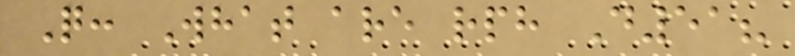Q: What are rph D51?
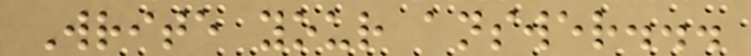Write your answer...
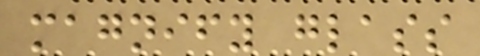magnify glass
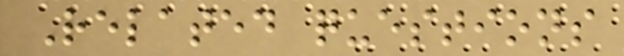Related questions
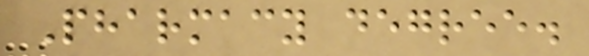Pharmacy degree.
